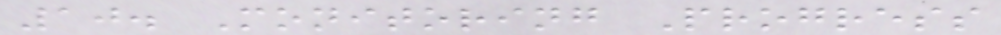10. Monitoring Progress
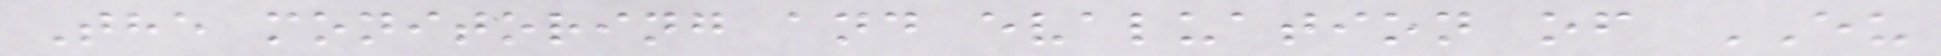The monitoring and evaluation of EU
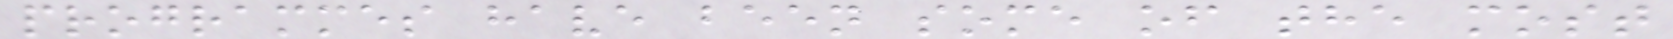programmes have been some of the most
